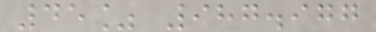45% 987.977
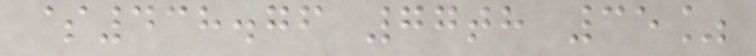$438.76 77th 35%
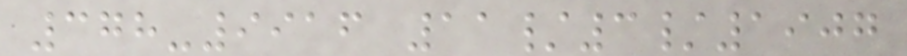378-9916 11/3/1907
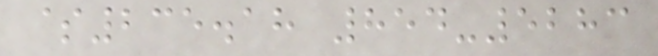$235.18 854-5283
